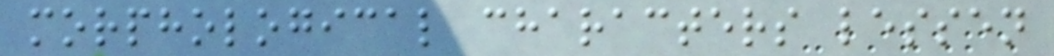morphological characters lessen
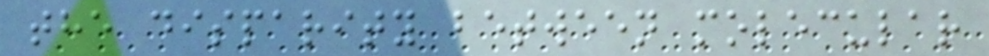the disparity between molecular
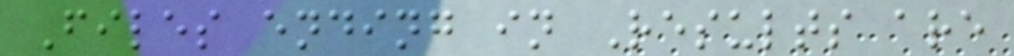Files ending in Results are
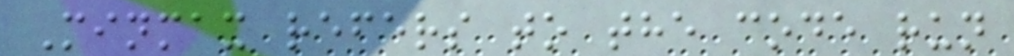Minmax refers to the code run
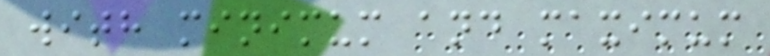with minimum and maximum
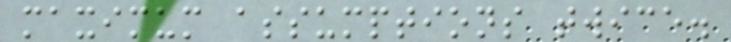maximum assumptions twice.
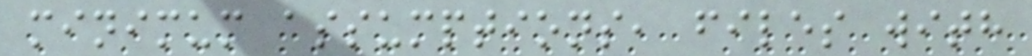minimum assumptions, files with
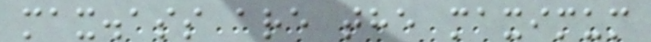max.ass are the maximum
